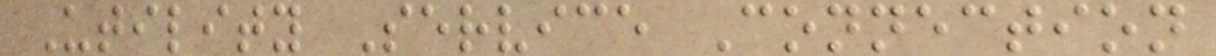Utility Service Connection
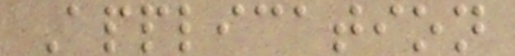Application
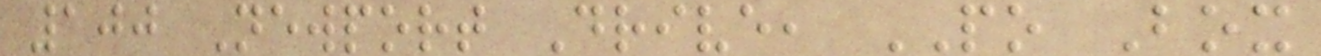100 Newport Drive, PO Box
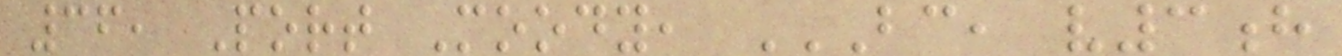36, Port Moody, BC, V3H
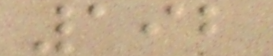192
